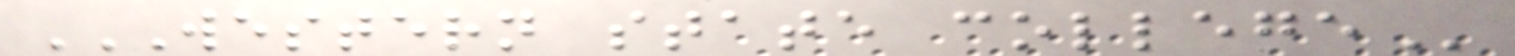WESTERN STATE COLLEGE
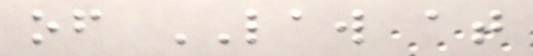of LAW at
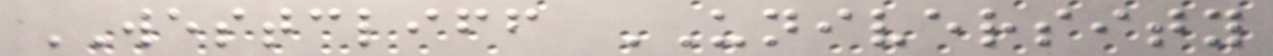WESTCLIFF UNIVERSITY
